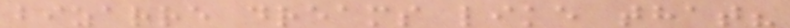bizarre dreams like that?
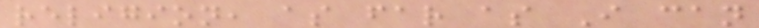religion, as far as I can
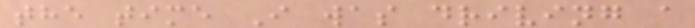the time I was driving a
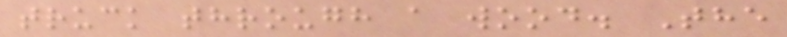truck through a wood. The
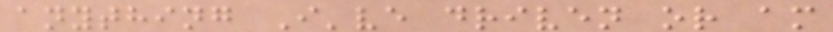anything I've driven or am
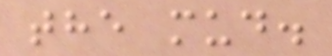the mud.
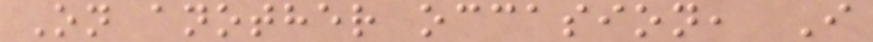On another occasion, I
